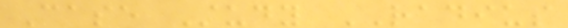Case Study RADIUS
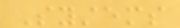Systems
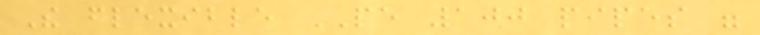The flexible PE 100 pipes were
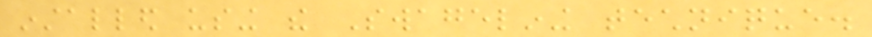installed using the Swagelining technique.
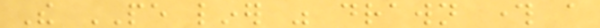The PE liner was drawn through a
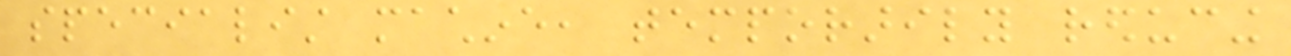specialist machine, temporarily reducing
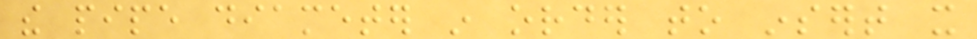the pipe diameter in order to insert it
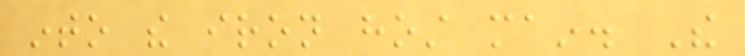into the iron host main. The
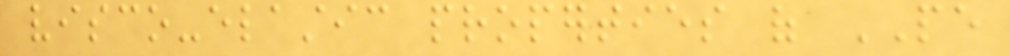visco-elastic properties of PE
